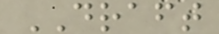DRAFT
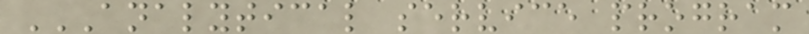ANALYTICAL SERVICE PROGRAM
